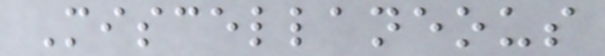Miscellaneous
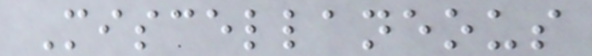Miscellaneous
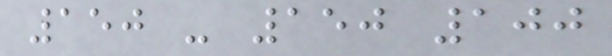150 - 150 100
